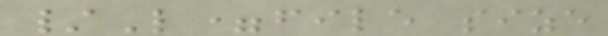/L=file size
